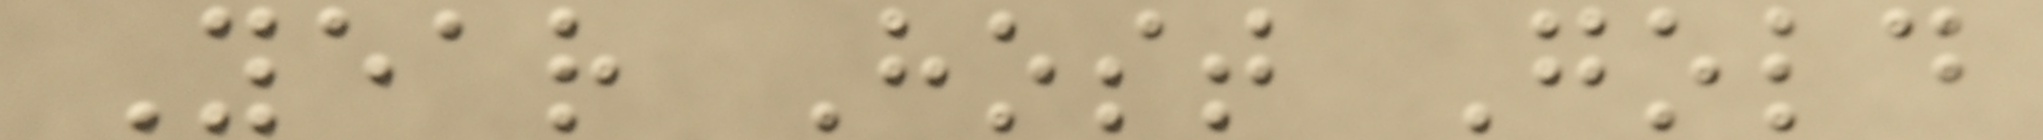Year Host Gold
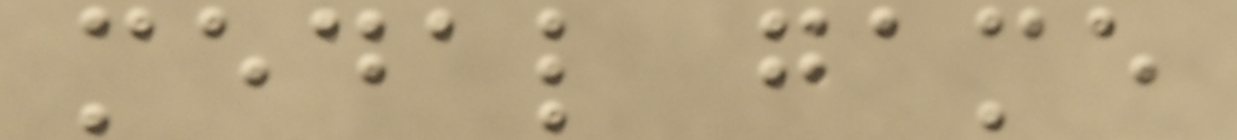medal game
